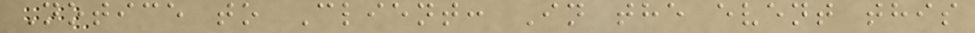Notice to Client: In the event this
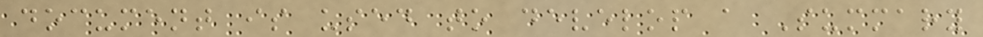document is used to develop a Summary
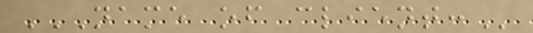NAME OF CLIENT:
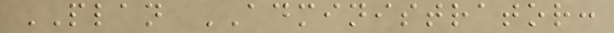PLAN ADMINISTRATOR:
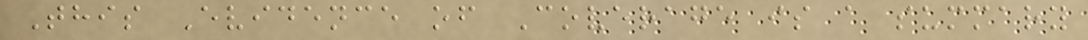This Evidence of Coverage is a summary
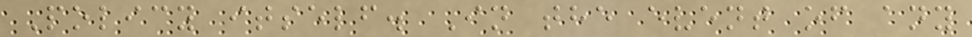Policy itself. In the event of any
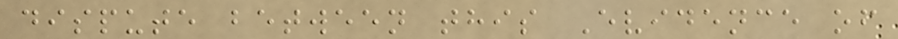dispute between this Evidence of
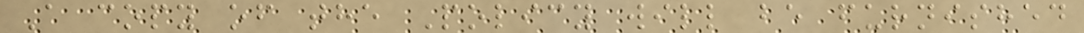A copy of the Policy will be furnished
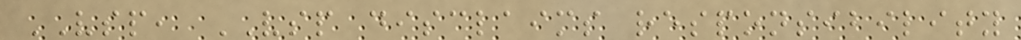VSP, VSP disclaims responsibility
